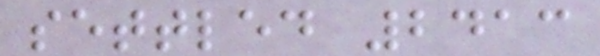settled 2413
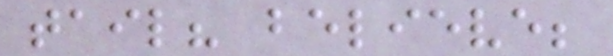tail? believe;
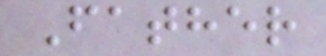Father
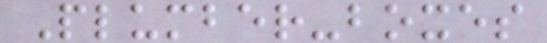Plumber-boxes
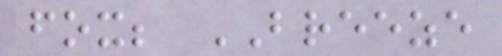fox; BREEZE
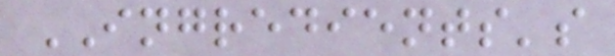INGREDIENTS's
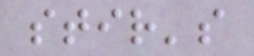stir's
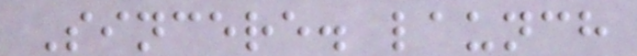Sincere. launch
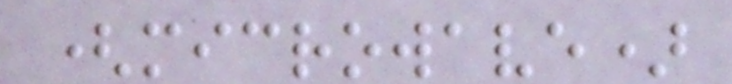(microwave)
